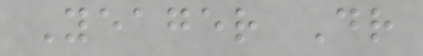Yeager Dr
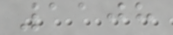1108
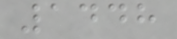1448
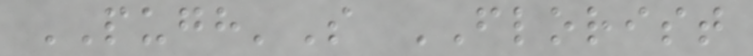PUGH'S FLORIST
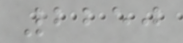2250
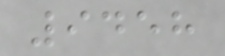9458
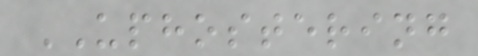UPHOSTERING
